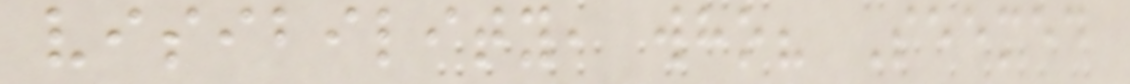visibility, who? Seemed
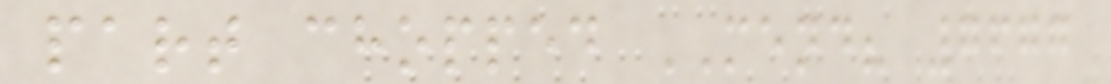part chopped MEND? 7677
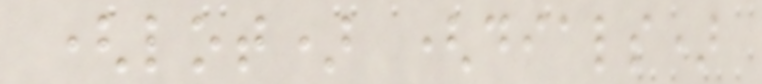(lot) (dials)
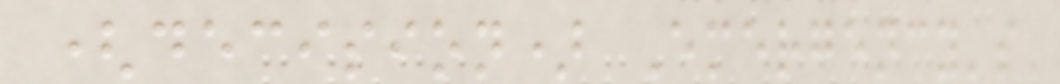(decision) Emergency's
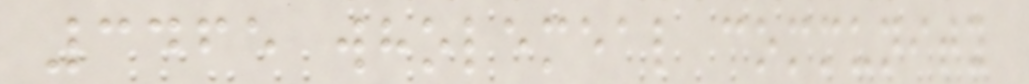3465 wholemeal community
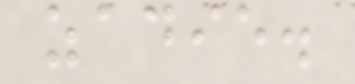zadie.
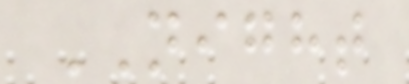NIGHT
